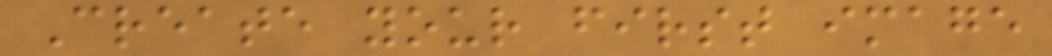Create your first image
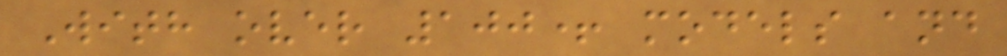With over 100+ models and
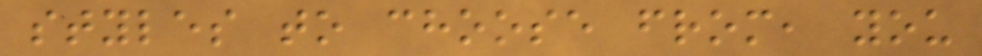styles to choose from, you
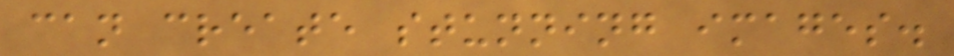can create stunning images.
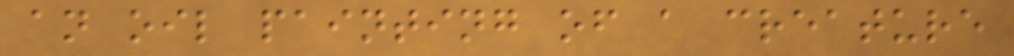an oil painting of a creature
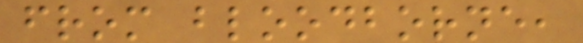from bloodborne,
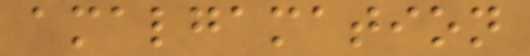amalgamation
